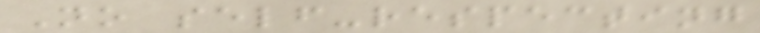No self-respecting
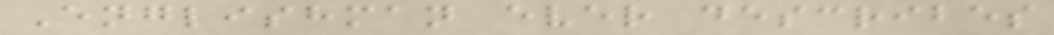Englishman ever describes
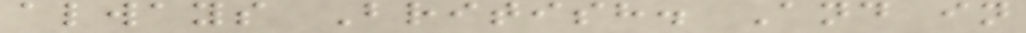always British. And in
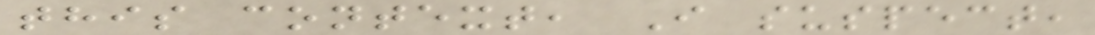this context, I suspect,
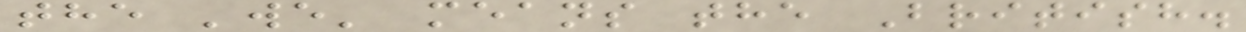the 'we' means the British.
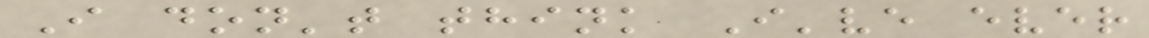I don't think I've ever
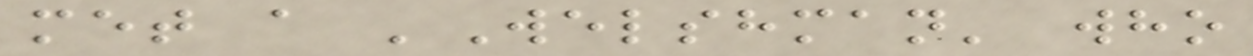met a 'Welshman' who
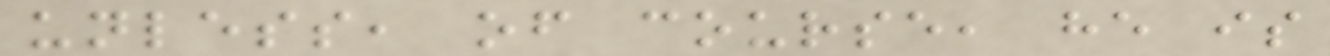unless, of course, he is
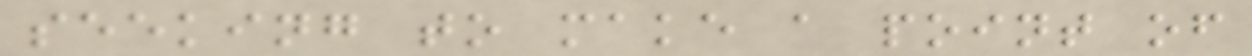seeking to make a point of
